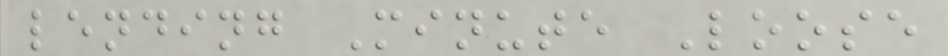lending Minute Loose
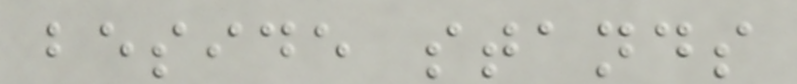beside stands
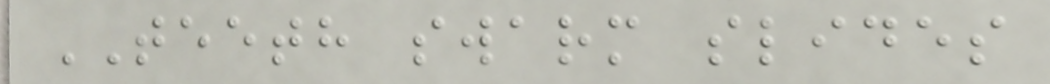TEETH swarm slides
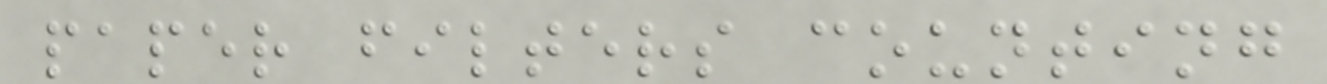paper filters counting
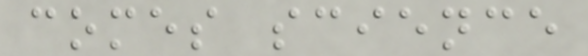comes science
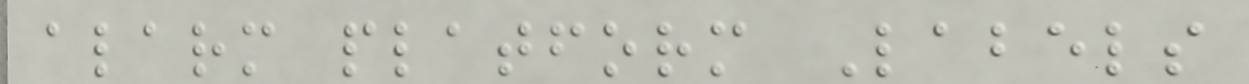alarm platform Labels
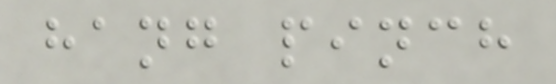hang pinch
